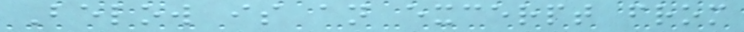Below is an excerpt from
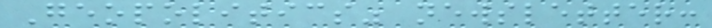Geopolitics" newsletter:
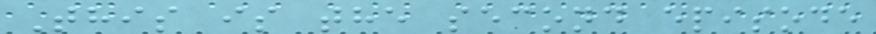This is the second episode
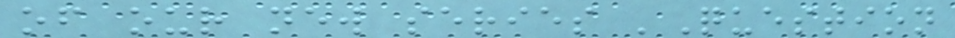of our new series 'Question
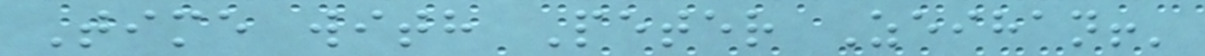Time with Peter Zeihan!'
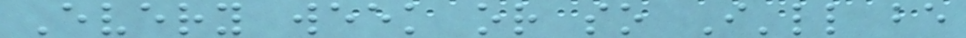Every week or so I'll be
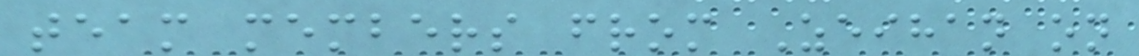team members from Zeihan on
